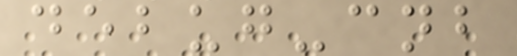debug-cnb
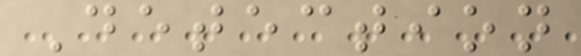Detection
